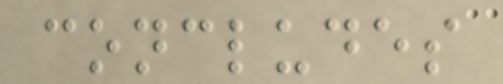concludes
